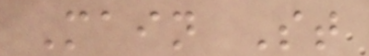Main St
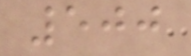500
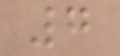7
